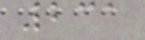231
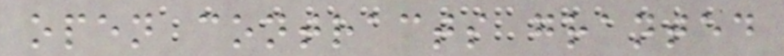open contracts granted
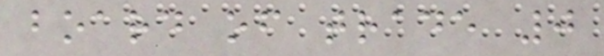board of trade 0
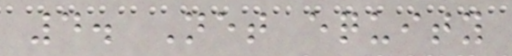4. Net equity
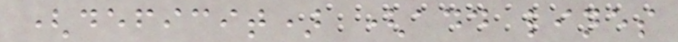(deficit) (add lines
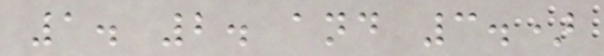1. 2. and 3.)
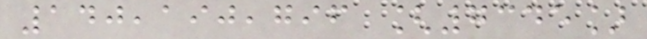140,190,796 [7345]
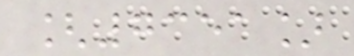[7351]
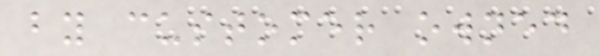by customer owned
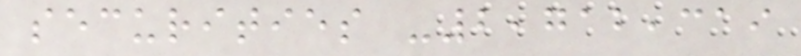securities -2,712,319
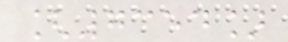[7354]
